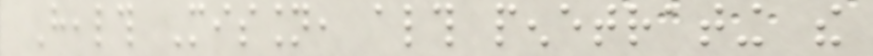Health Mission, although penetrating the
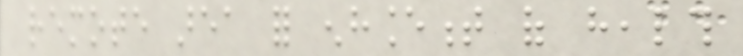remote area for enhancement of health
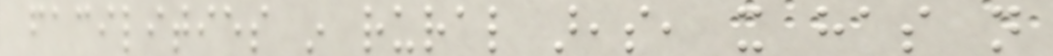facilities in rural areas, it has not
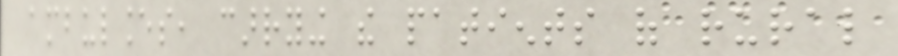ambulances, carrying the patients of rural
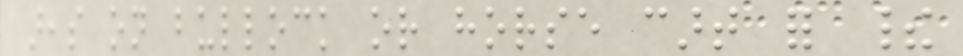areas on bullock or horse cart for their
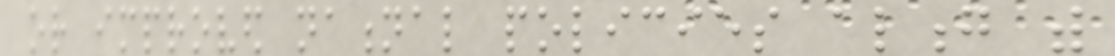or improved national policies along with
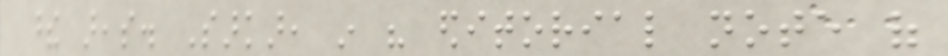these areas. Sarkar, in his editorial note of
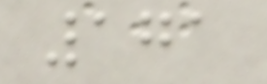171
